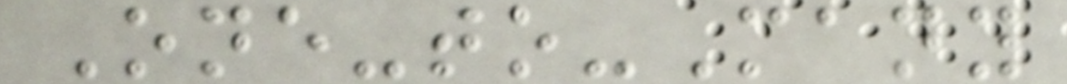One-to-Many
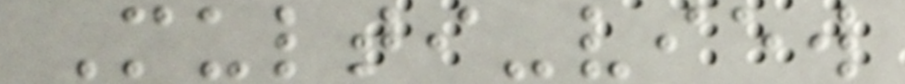Multi-view
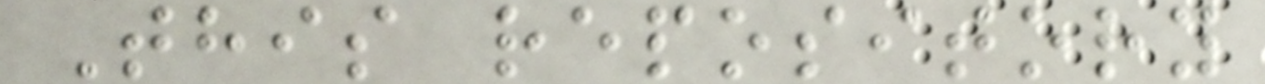This repository
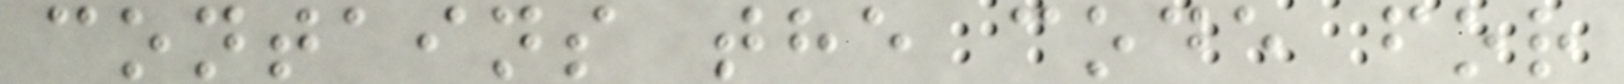contains the code for
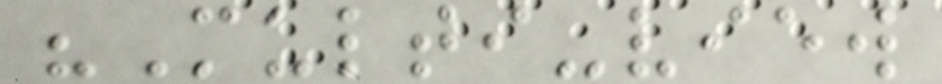"Multi-view
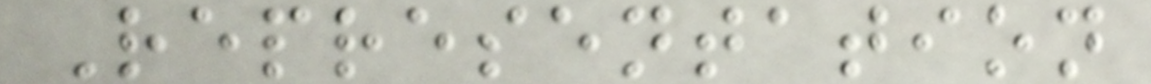Representation
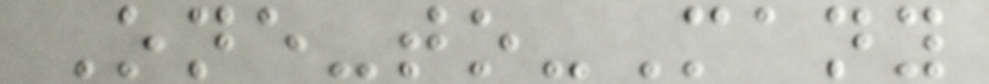One-to-Many
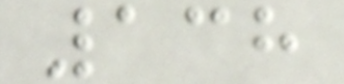138
